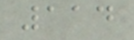114
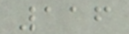116
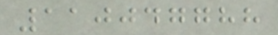110047788
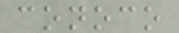conoco
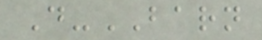D-BARN
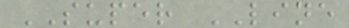SUPER LINE
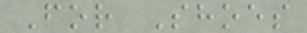For Shoes
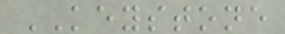KEYSTONE
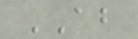AB
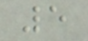5
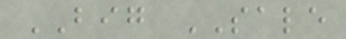BIG SALE
